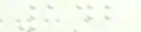142
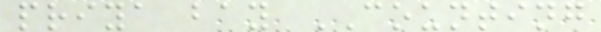priya bay COUNTING
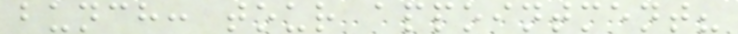bunch: tour appointment?
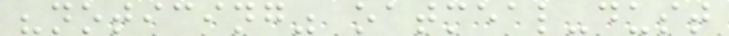"noticing" oatmeal-dust
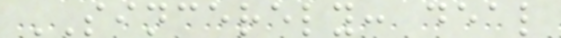SINCERELY: deal
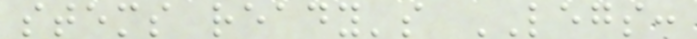stems ready's LEGS:
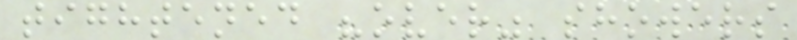tightened "over" showers
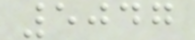5047
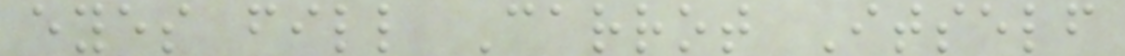eyes fill Carrot Itself
